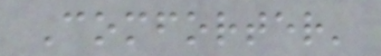Comforter'
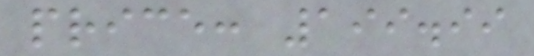price: 199.99
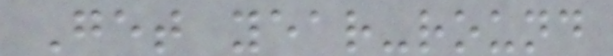Get year-round
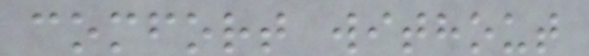comfort without
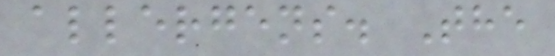allergens. The
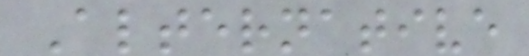Alternative
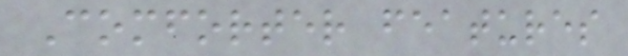Comforter features
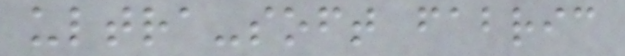ultra-soft fabric
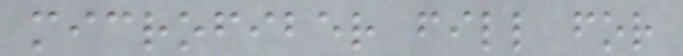microfiber fill for
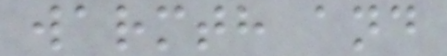warmth and
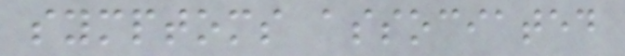symptoms associated
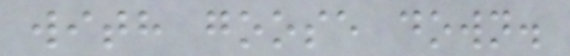with goose down.
